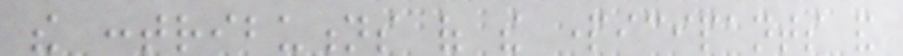the contributions of the participants and
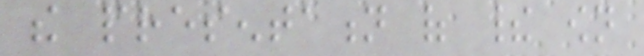the presentation of their own
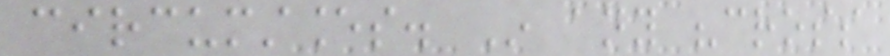circumstances. In any "cross
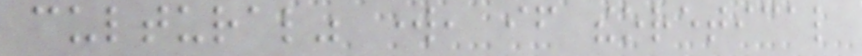cultural" work, if theoretical
